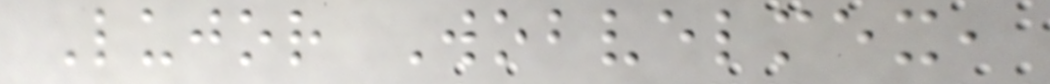Lujor Wobvelmex,
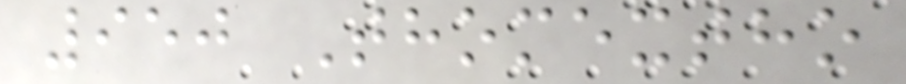950 Thomextho
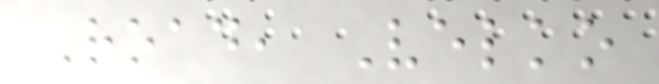Road, Velko
